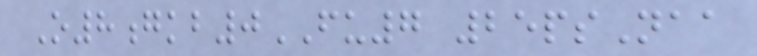O8gkb0FU7 25psNaa
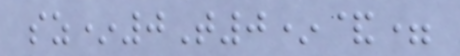sz*0T0*&=
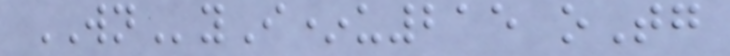WNyI*u215 oTg
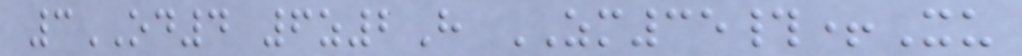3OD4 6z2H ZM35#+Xu
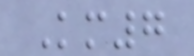Km7
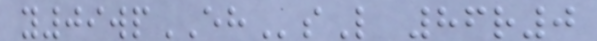y09wpEHsL 86r0
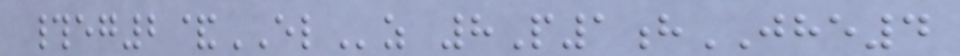#eg2&ELz 8P1hJHE4
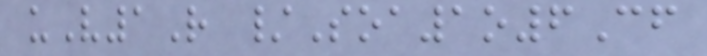uV1R /Soa1o6Cf
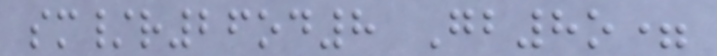sm/r26od8 Gb8o=
